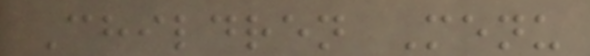Children Menu
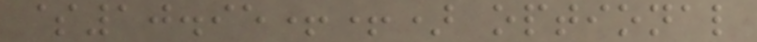$10.95++) optional
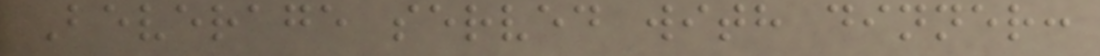Beverage served with dinner:
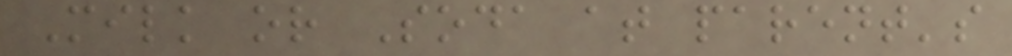Milk or Soda at parent's
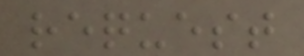request
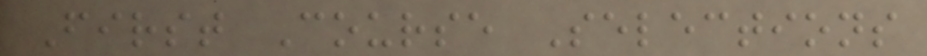First Course Selections
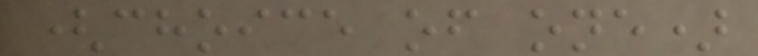(choice of one)
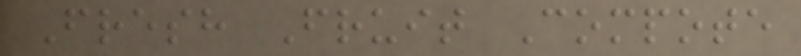Fresh Fruit Compote
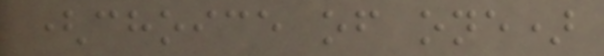(choice of one)
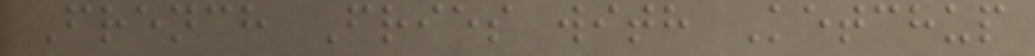French Fries with Ketchup
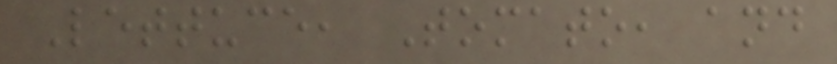Lettuce, Tomato, and
